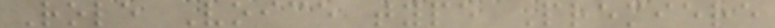Role Voice type Premiere
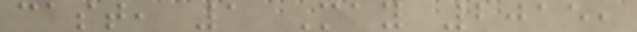cast, 1 May 2015,
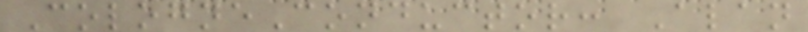CologneConductor: Alan
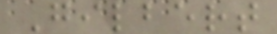Gilbert
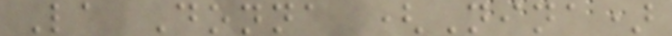La Donna (Nina)
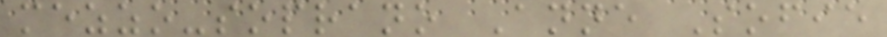mezzo-soprano Anne Sofie
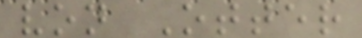von Otter
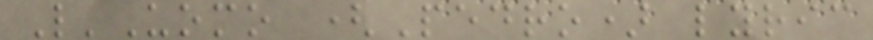L'Uomo (Pedro) lyric
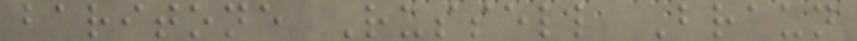baritone Russell Braun
